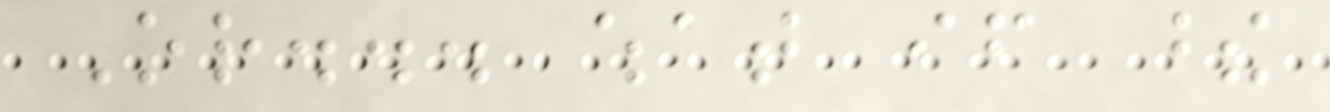Or... what if these
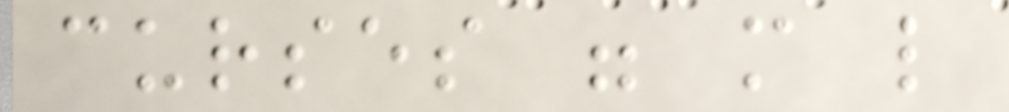curses were more like
